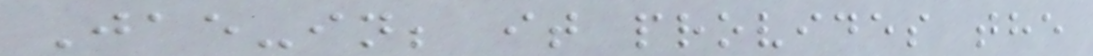Jae-in; it provides the
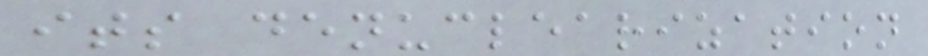its denuclearization
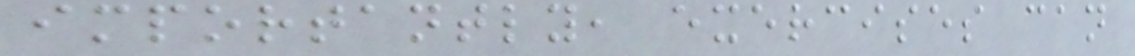importantly, exercises can
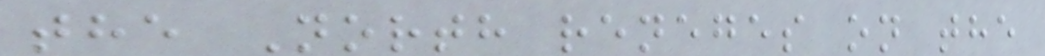the North reneges on the
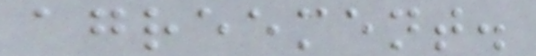agreement.
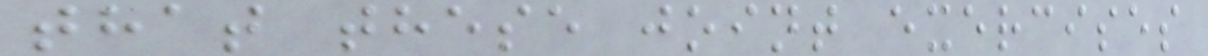that these joint exercises
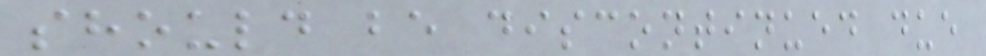should be discontinued due
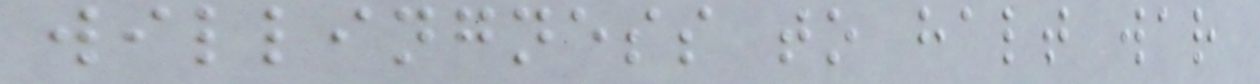willingness to halt war
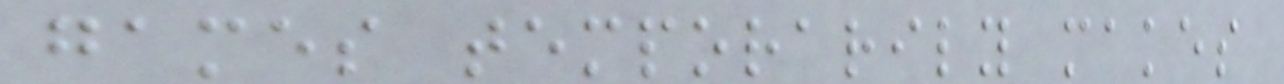games temporarily makes
